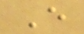E
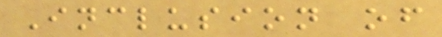Inclusion of
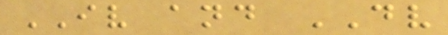IV and DV
